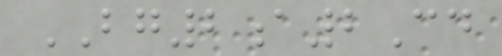BG2a2Cd
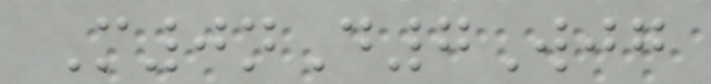M0nD7Wjg
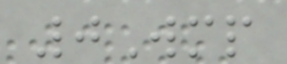0Wmp
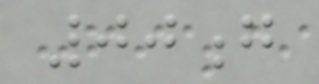00g
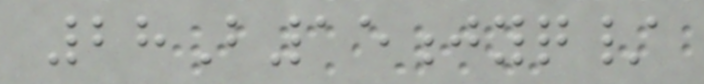28B15jyq/
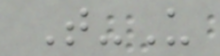T-U
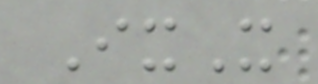IxX
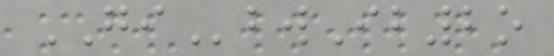GIbwIb2o
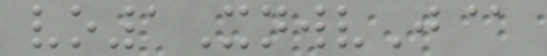vo1XnwvJ@
